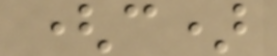(c)
